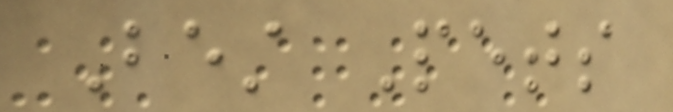Best Pets
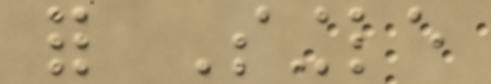for Single
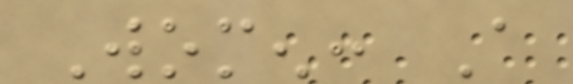Women: A
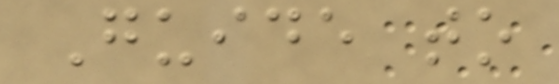Guide to
